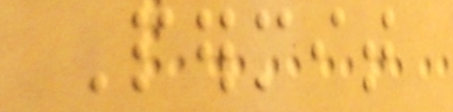Permit
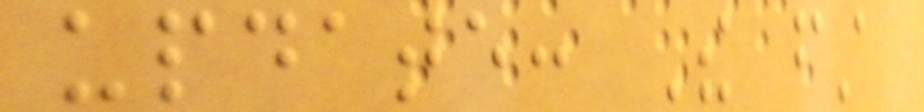update: The first
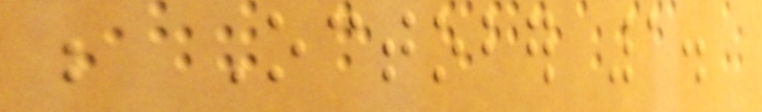be October 1.
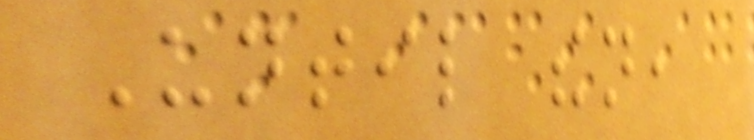Until then,
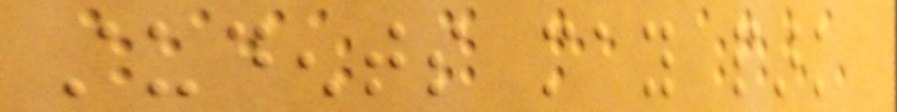students may park
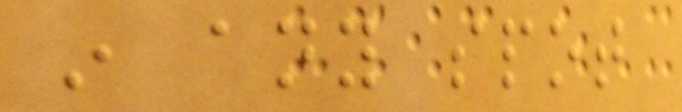in any spot
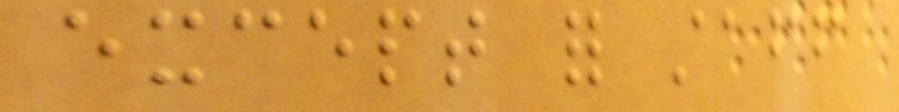except for staff
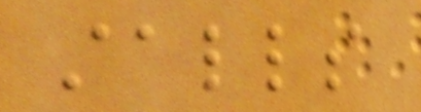stalls
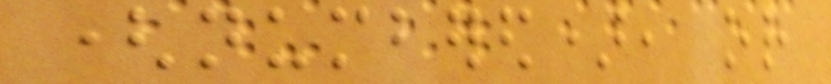(numbered), or
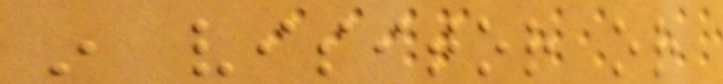in visitor or
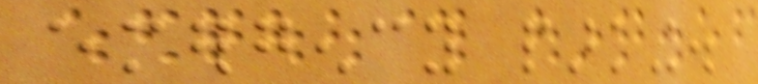emergency parking.
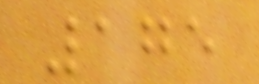175
